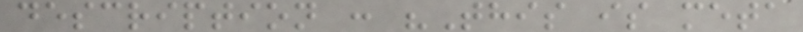description : "This is meta
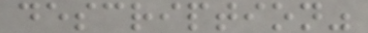description"
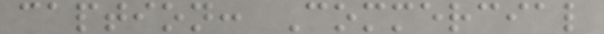caption: Commercial
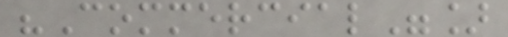"Commercial"]
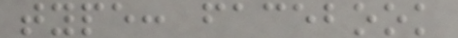type: facebook
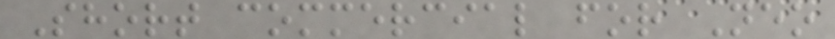Short commercial for Neo
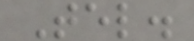Tel.
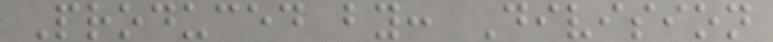Produced by: Division
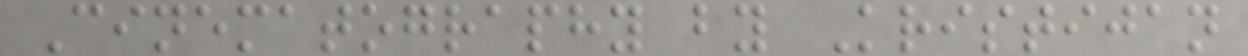Cinematography by Kristijan
